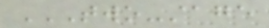TWO-STAGE
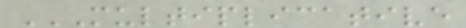MULTIPLICATIVE
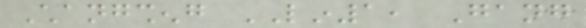Changsheng LIN1, Gang
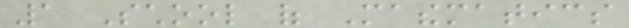1 School of Mathematics
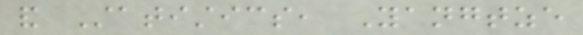and Statistics, Yangtze
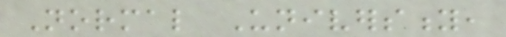Normal University,
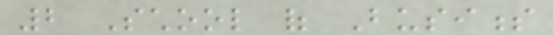2 School of Business
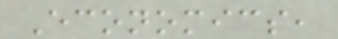Economics,
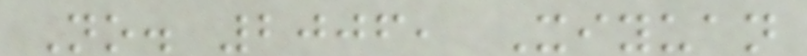No. 2006, Xiyuan
